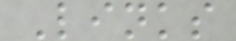Links
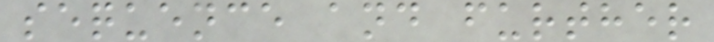sequence and further
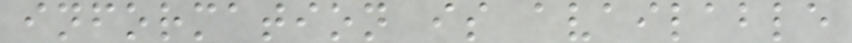information is available
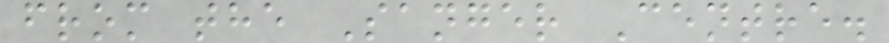from the Sanger Centre.
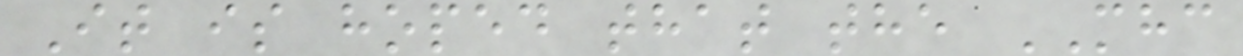It is hoped that the MHC
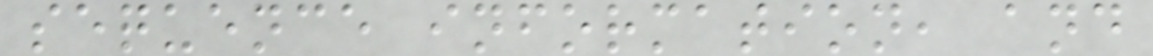sequence information, and
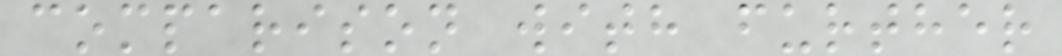comparison with further
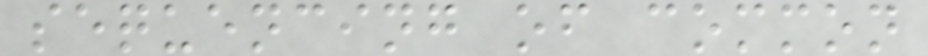sequencing of common
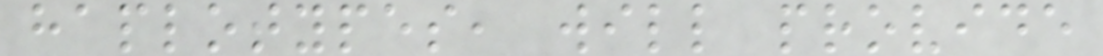haplotypes, will provide
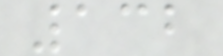132
